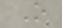O
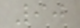90
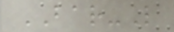BAR-L
